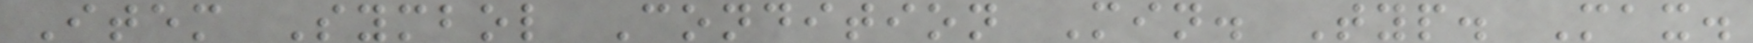Item Symbol Condition Min. Typ. Max.
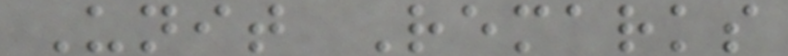Unit Remarks
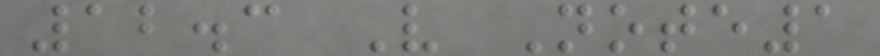12.3 V Note1
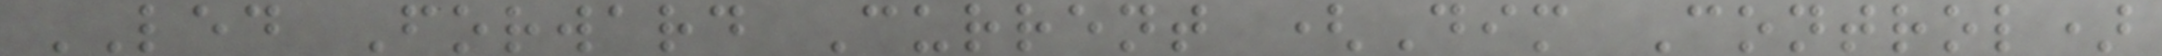LED Forward Current (Dim Control)
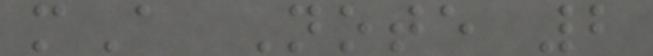mA Note 2
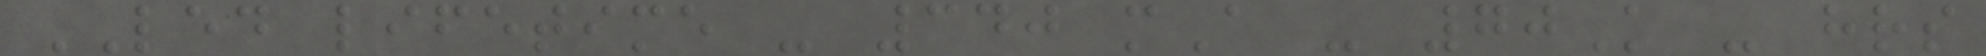LED lifetime - 340 mA - 70K - hrs
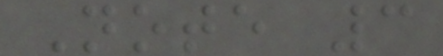Note 3
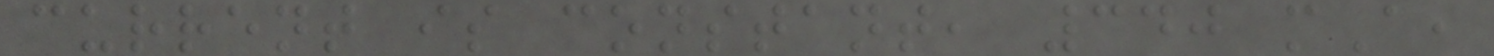current is constant, 340 mA,
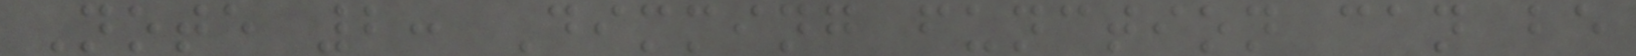Note 2: Dimming function can be
